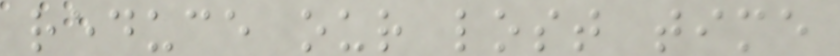reduce our lost time
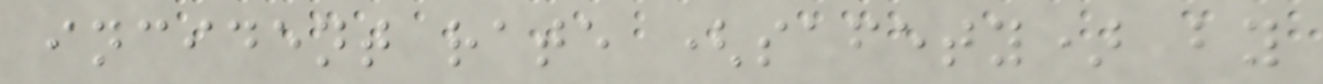incident rate (safety) by
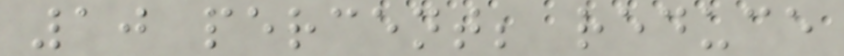10 percent; reduce
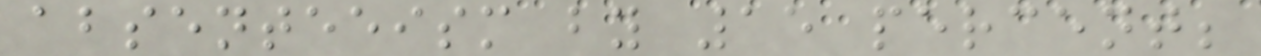absenteeism by 15 percent;
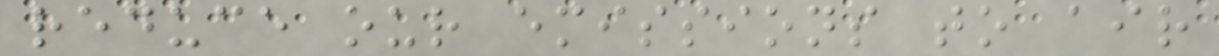reduce our emissions to air
